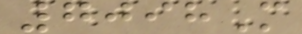7098M
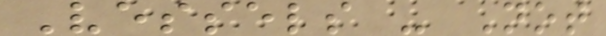Vessels - Not
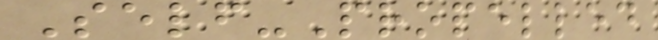Self-Propelled
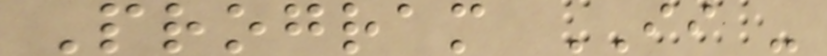Program II -
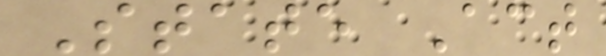State Act
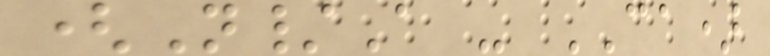(N/A - CA)
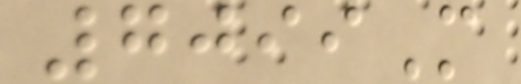7099M
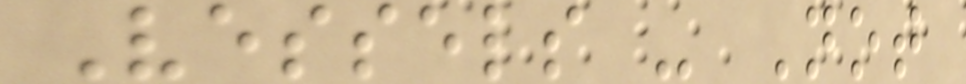Vessels - Not
